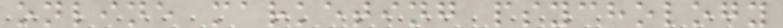online marketing psychology
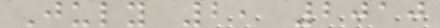July 2, 2010
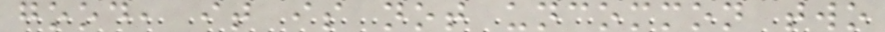good, it is not uncommon two
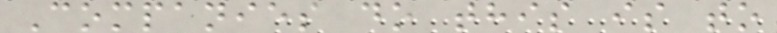Companies do this is to
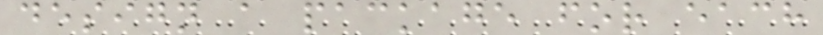design a package for each
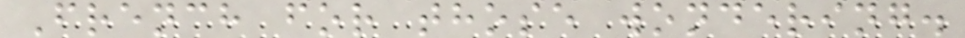French for those wondering.
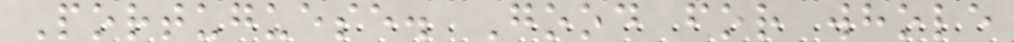Portuguese. Good for whole
